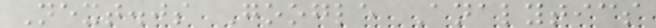Next.js Google Analytics
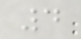4
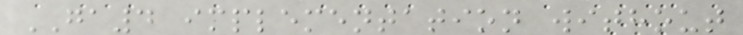GA4 implementation without
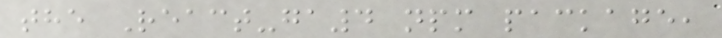the React-ga4 npm package,
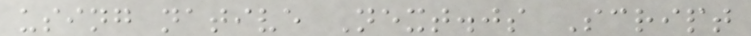using native Next.js Script
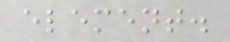element.
